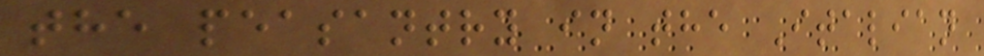the peasantry in the Italian
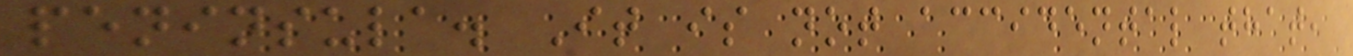peninsula. It is not accidental that,
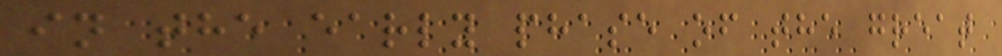in the early phase of the great
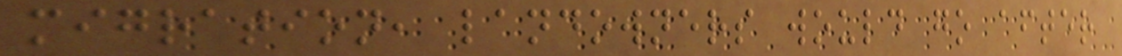migration, landowners would go after
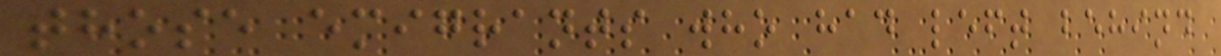those emigrants who had left behind
